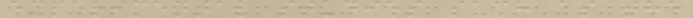experimental studies such as the
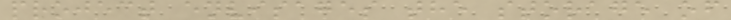project envisages the storage of
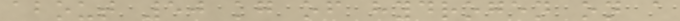about 50 kg of hydrogen on a
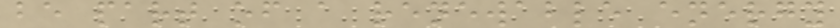be part of a renewable energy
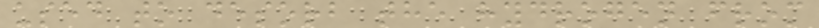used to desorb the hydrogen from
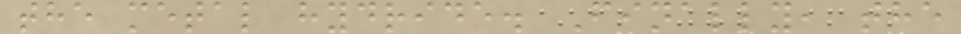the metal hydride. Finally, the
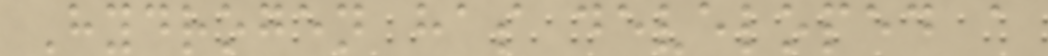Hydrogen has developed a
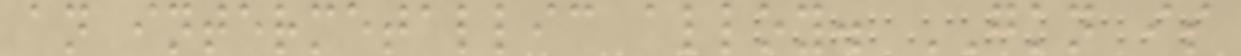an intermetallic alloy. GKN is
